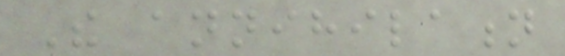The annihilation
